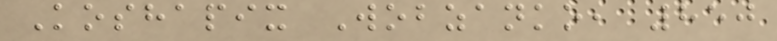Koshapix Wobzanko, 850
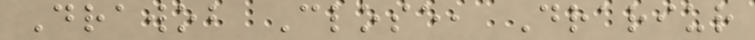Drawob Close, Drariur
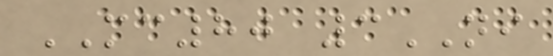MC80 3NI
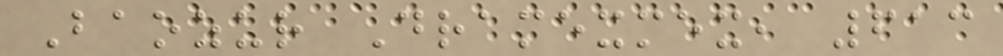Baozur Dramexmex, 613
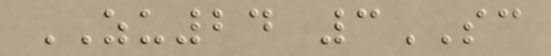ZU24 3SC
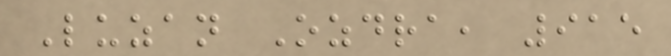Luzan Ozdra, 915
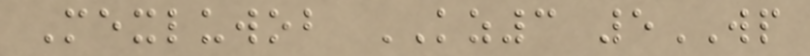Mexluwob KZ3 5WP
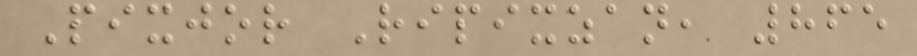Pixjor Ripixzan, 865
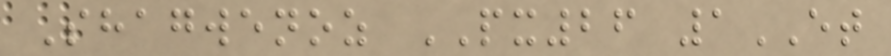Shagwenoz PX26 1ET
